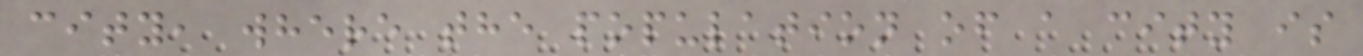city, where the population of a city is
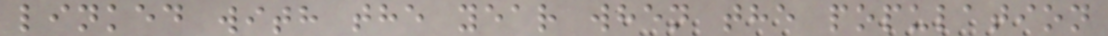linked with the year when the population
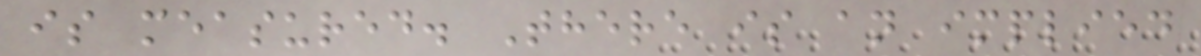is measured. There is an implied
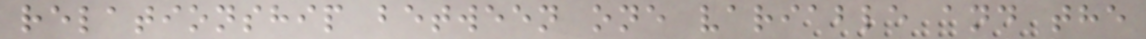relationship between one variable and the
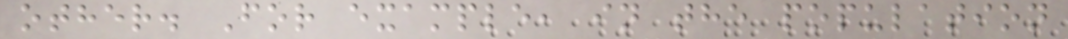other. For example, in the population
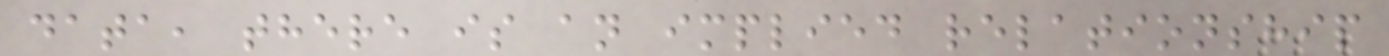data, there is an implied relationship
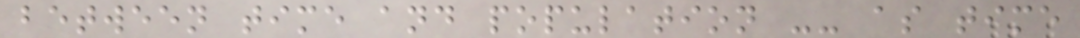between time and population -- as time
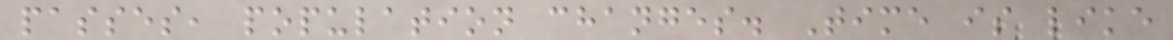passes, population changes. Time is like
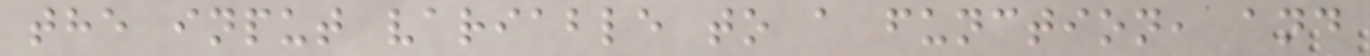the input variable to a function, and
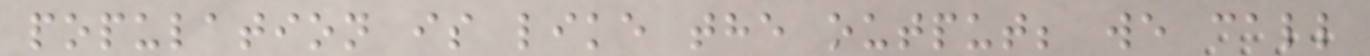population is like the output; we call
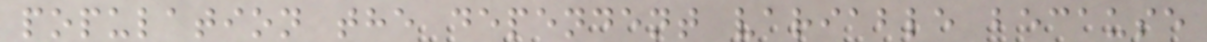population the dependent variable because
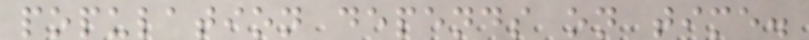population depends on time.
